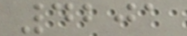4201
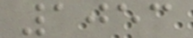1053
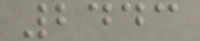2443
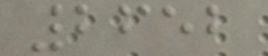2652
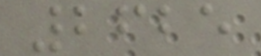2625
